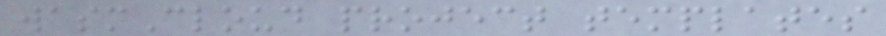wasmCloud project templates
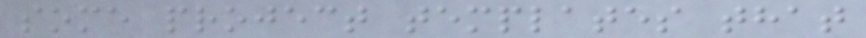some project templates that
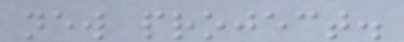new project.
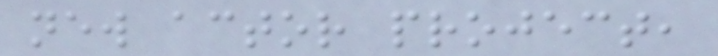new actor project,
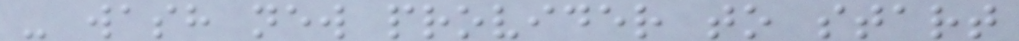- wash new provider to start
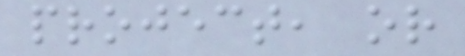project, or
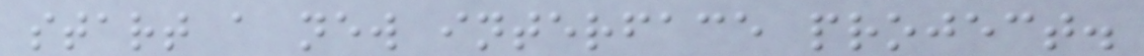start a new interface project.
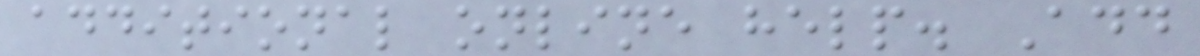additional online help. Add
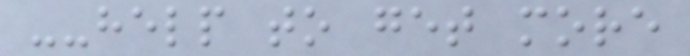--help to get more
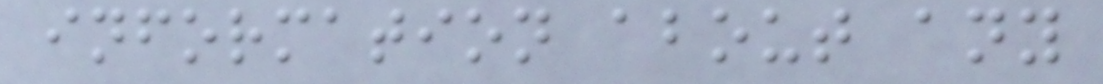information about any
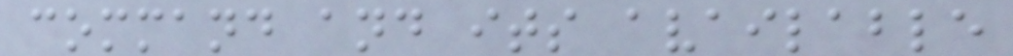command and its available
